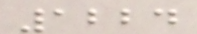1224
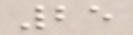25
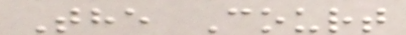The Court
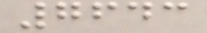7643
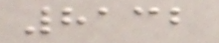8132
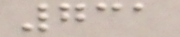731
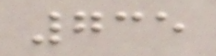735
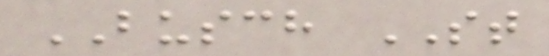BUSCH ST
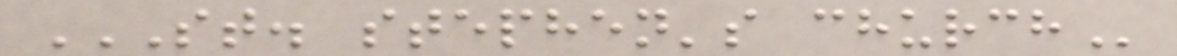ST. STEPHEN'S CHURCH
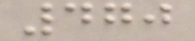470
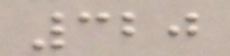320
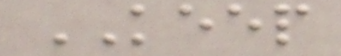KEEP
